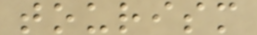tourism
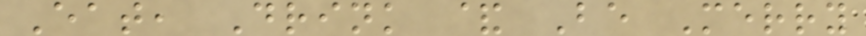Eat, Drink & Be Merry
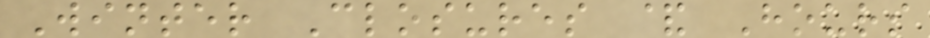Winter Closures & Hours
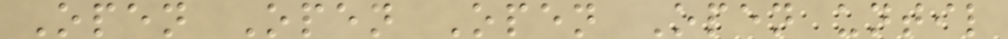Open Open Open Open until
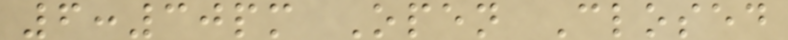6:30pm Open Closed
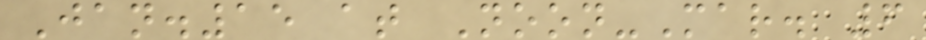Jan.15 at Noon-Mar. 6
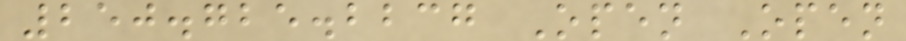250.725.2237 Open Open
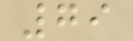79
